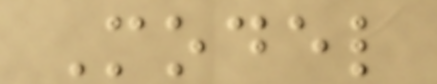Model
